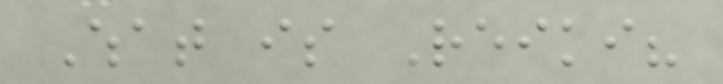What is Reiki?
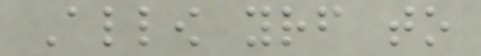Allow yourself to
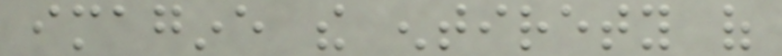imagine the entirety of
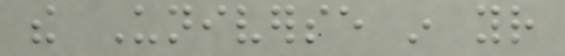the Universe in your
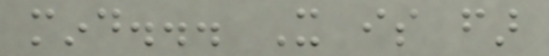mind... It is far
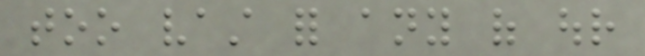too vast for any of our
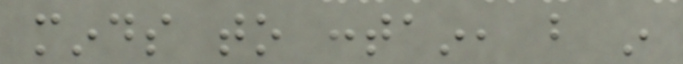minds to contain, but in
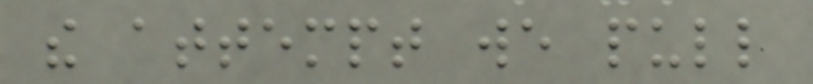the attempt we pull
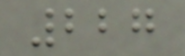227
